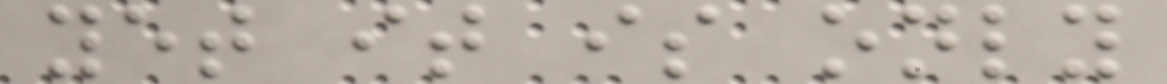yet it is only
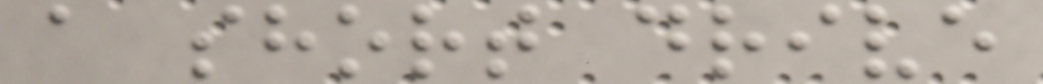a short drive
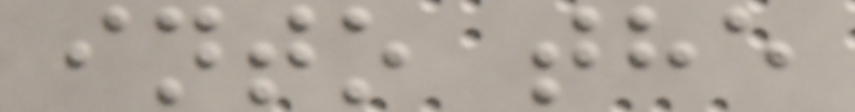into the
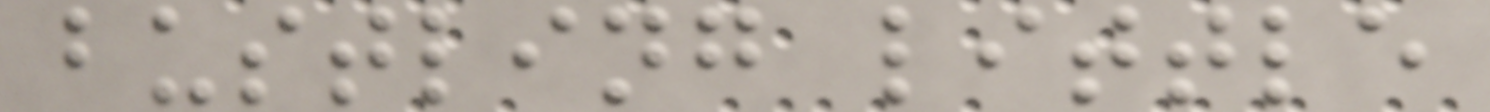bustling little
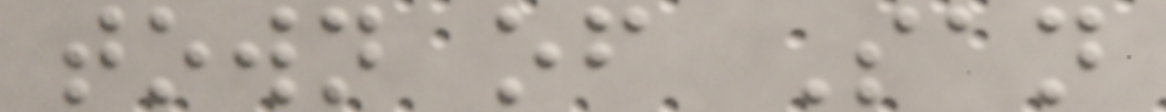town of San
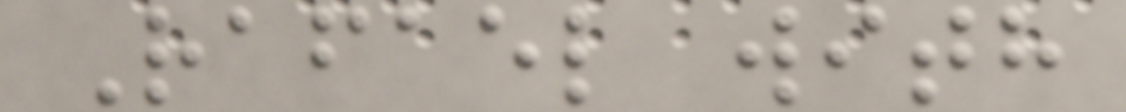Rafael with
